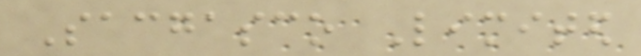Sacgasco Limited
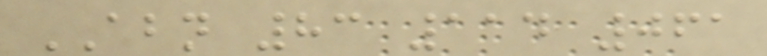ABN 83 114 061
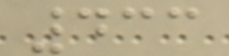433
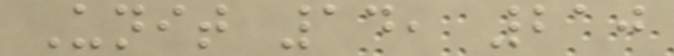Unit 14, 210
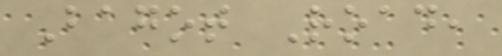Bagot Road,
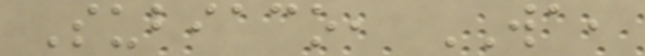Subiaco, WA,
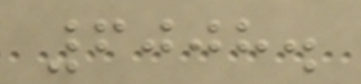6008.
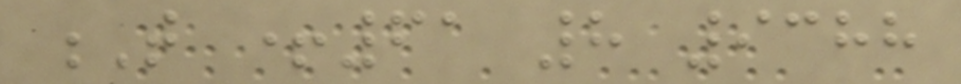T +61 8 9388
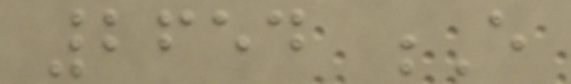2654 E
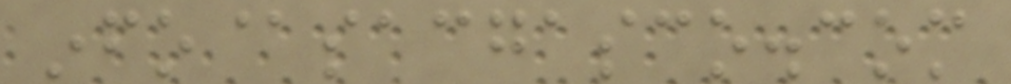info@sacgasco.com
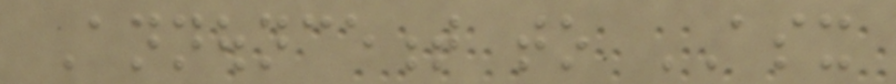Announcement to ASX
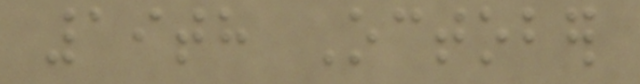19th October
